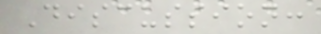Discussion:
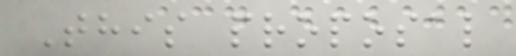This proposal
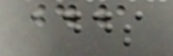adds
